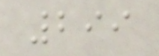299
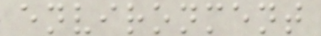environment
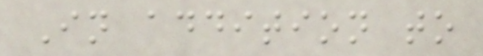In addition to
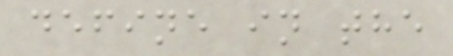define in the
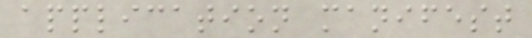application manifest
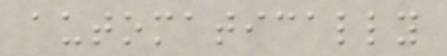automatically
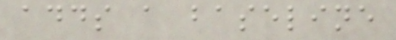adds a baseline
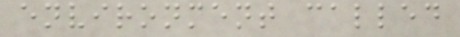environment called
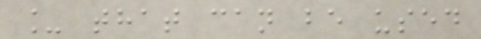_ that can be used
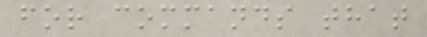for commands that
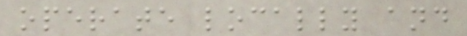operate locally and
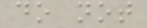do not
